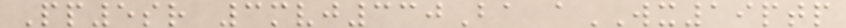Pp5sr 3mvj330Ba aWX19ptp
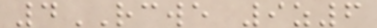4RCWE 9z6
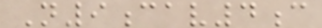N9cav4c
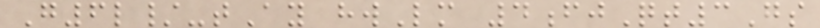G6l/-tAy hwLm 4fjQt3Gs
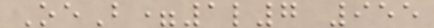OeB=1l7 955
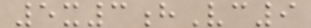5x3hVc9
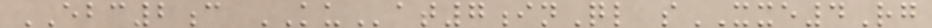EBC2c KUat7inQl sXXE4Rg
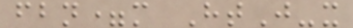fbn=m HtJ-x
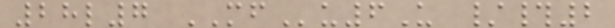28l7 MFu6U /#2
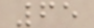65
